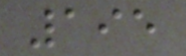195
